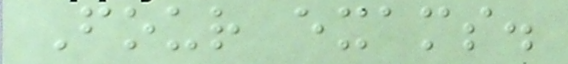Four exams.
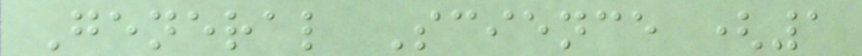General Science (1
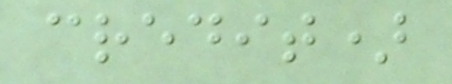credit)
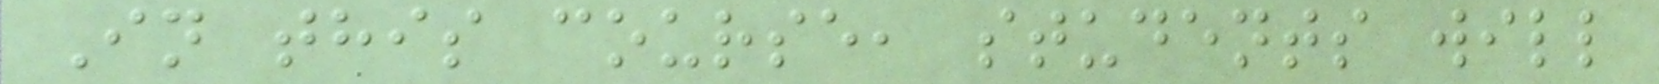In this course, students will
